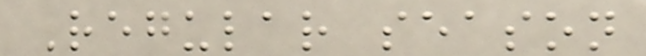Regular season
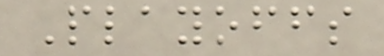Playoffs
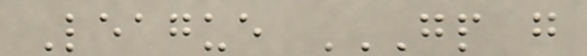League GP G
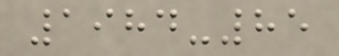1984-85
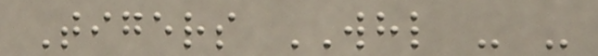Tigers WHL - -
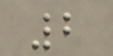2
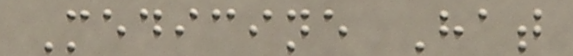Medicine Hat
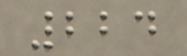224
